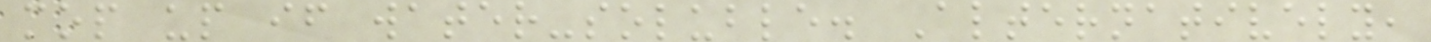mop up if water-soluble. Alternatively,
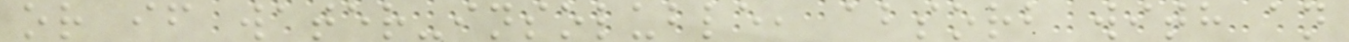or if water-insoluble, absorb with an
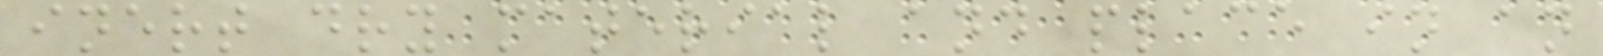inert dry material and place in an
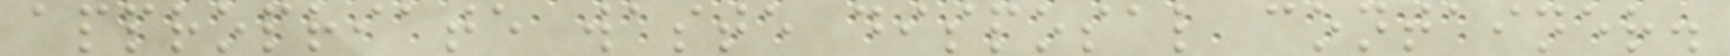appropriate waste disposal container.
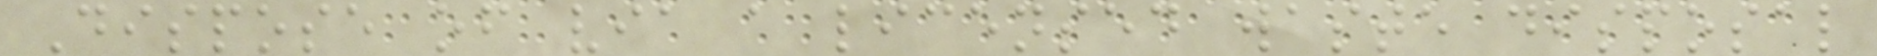Dispose of via a licensed waste disposal
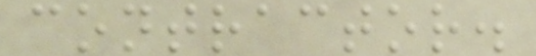contractor.
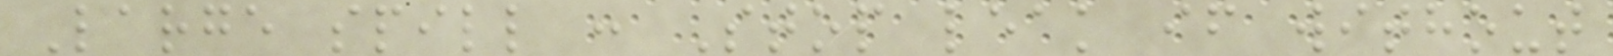Large spill : Stop leak if without
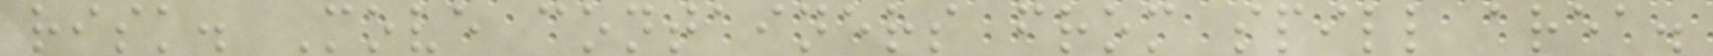risk. Move containers from spill area.
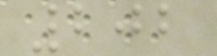202
